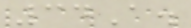34A.
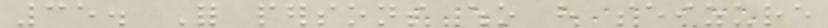35. For persons who have seizure
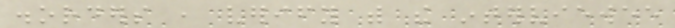disorders , verify with the interviewee
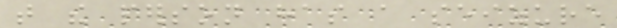that the person has a seizure
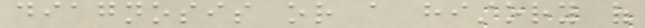diagnosis or a history of
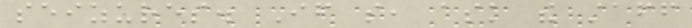seizures. If so, ask the staff
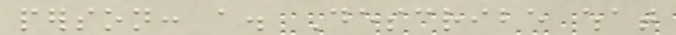person: a. Describe what
